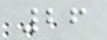26
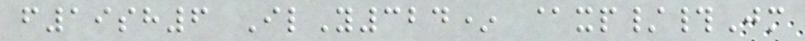f19sh6 IlY324* @xp/#Jm
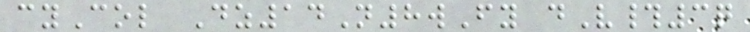cyCol Dz14N8wFy dV#3q
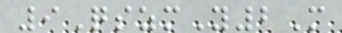9QszmY2M
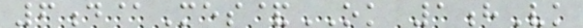6d@Mes&OK 1hVk
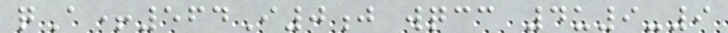qA+564I0j wqcc 4u9-9
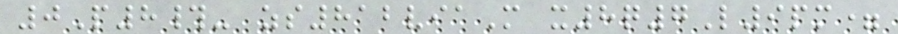0P8#- zs812viaM x8q7L9pm=
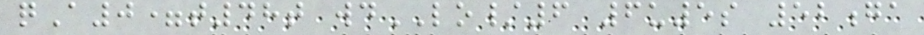qA0=t48t wdLO/6 6u5s 52ga
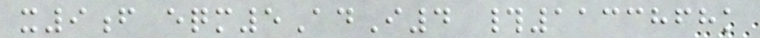x9f eqm5AdI4 #1133868k
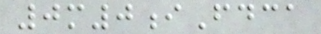0m0iFdca
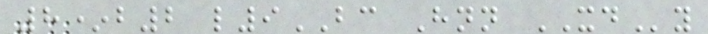8*b2 l9BC Hnn XDy
